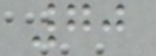70
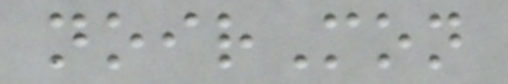noirMon
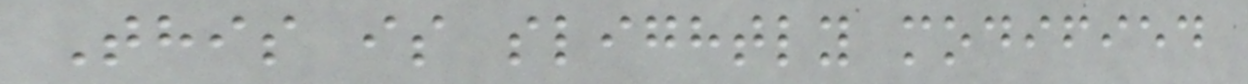This is slightly modified
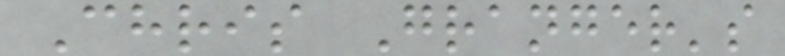Chris Granger's
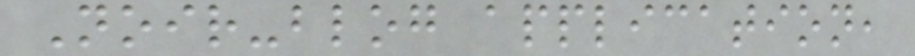Noir-blog application,
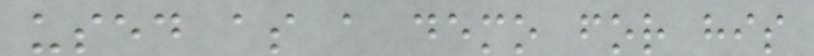used as a demo for his
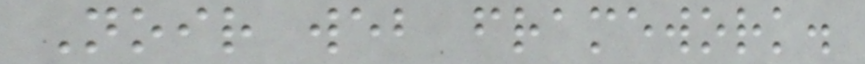Noir web framework.
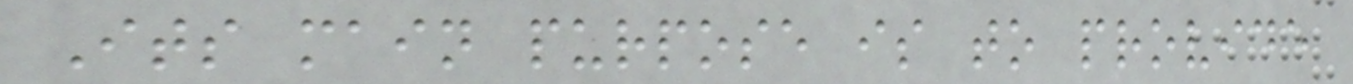Its main purpose is to provide
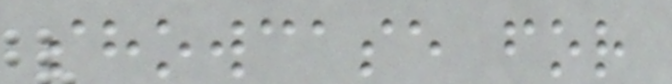showcase for
